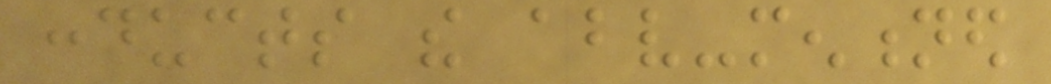conducts the above-mentioned
